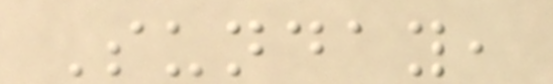Sunday,
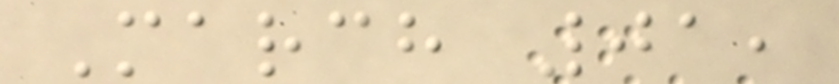March 01,
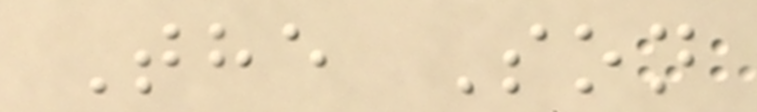The Son
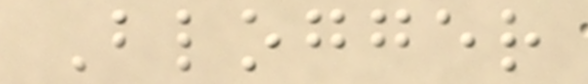Blogger
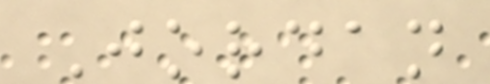Jordan
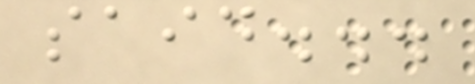said...
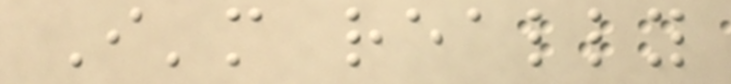I'm really
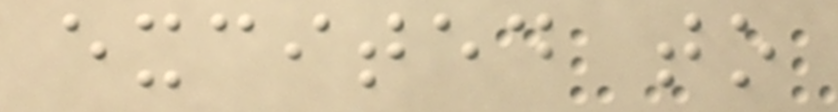excited to
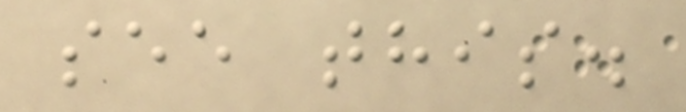see this.
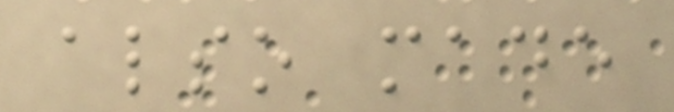also made
